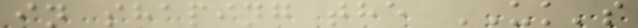in shaping the UK's
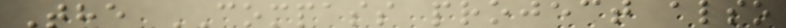The COMPASS project also
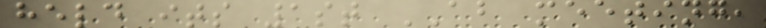held its 1st AB meeting,
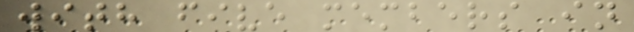with five members in
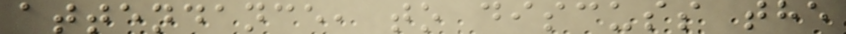attendance, to discuss the
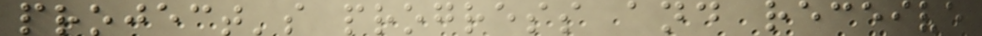project's progress and receive
